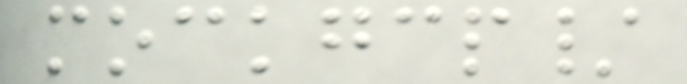mockgcp/
